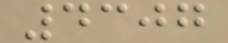4307
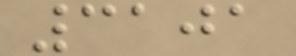3101
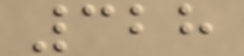328
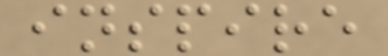inspire
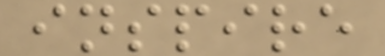inspire
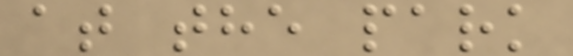at the park
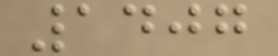1407
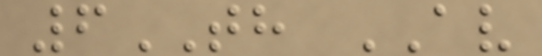6TH AV
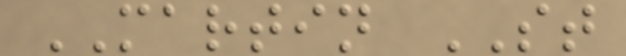MARTIN ST
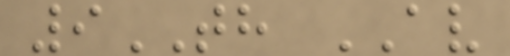9TH AV
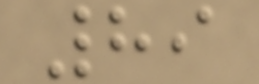89
